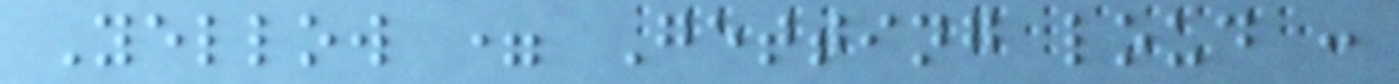Yellow = Getting loud :
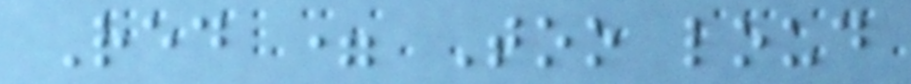Red = Too loud
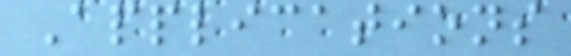Applications
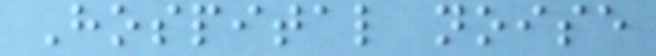Hospital noise
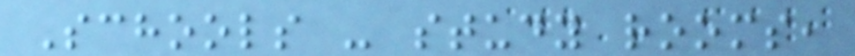Schools - study rooms,
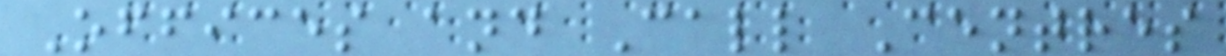Offices and Call Centres
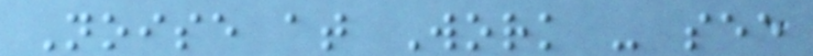Noise at Work - see
